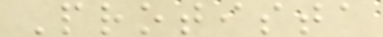Protista
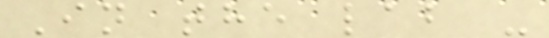In the lab -
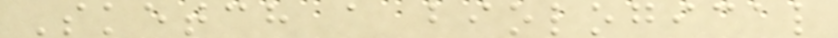Sketch a biological
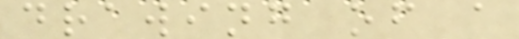drawing of a
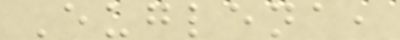Euglena,
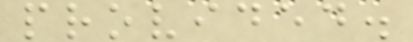provided.
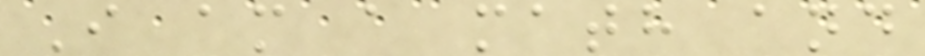I am a math and
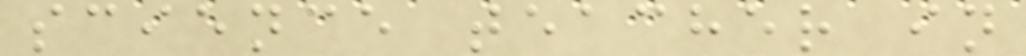science teacher in
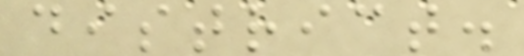district.
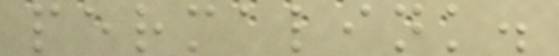permalink.
